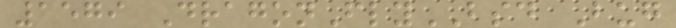1579 DragonFlyBSD Bug
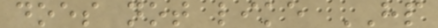does not like HP
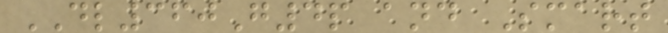DL360G4p and Smart
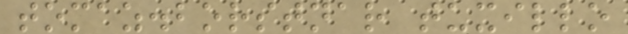tomaz.borstnar tuxillo
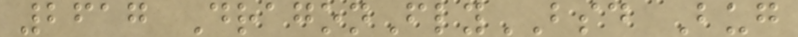2617 DragonFlyBSD Bug
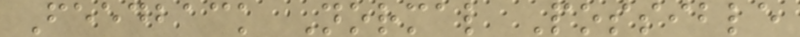Feedback Normal Possible
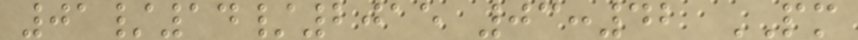01/14/2015 03:42 PM
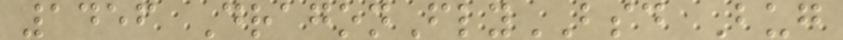1456 DragonFlyBSD Bug
